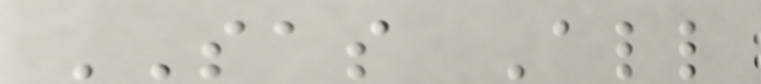SAS All
